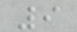9
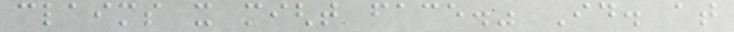claims it might face." Id. at
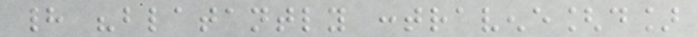had "blatantly contravene[d]
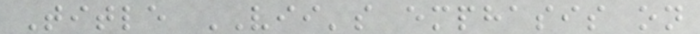Title VII's emphasis on
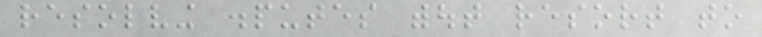resolving disputes without resort to
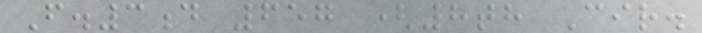F.3d 657 (8th Cir.
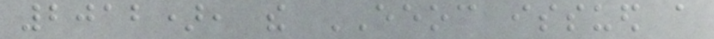2012), the EEOC issued a
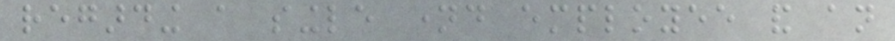regarding a single named employee and an
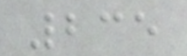235
